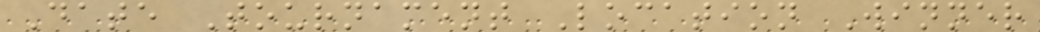Date Tournament Location Winner
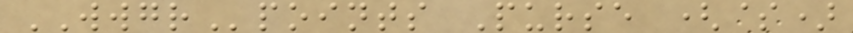WWGRpoints Purse ($)
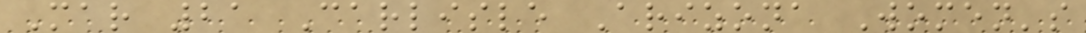Mar 21 Carlisle Arizona Women's
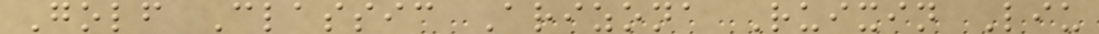Golf Classic Arizona Ruixin Liu
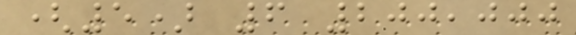(5) 6 200,000
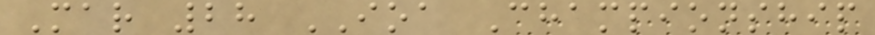Mar 28 IOA Championship
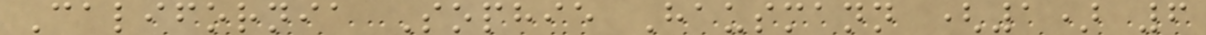California Sophie Hausmann (1) 6
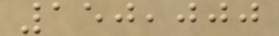150,000
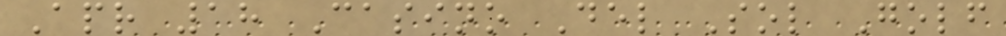Apr 18 Casino Del Sol Golf
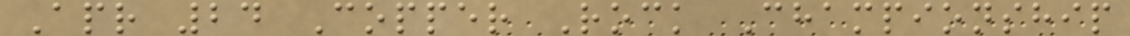Apr 24 Copper Rock Championship
